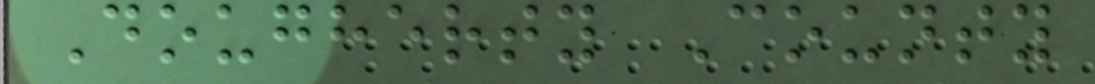Dougherty County
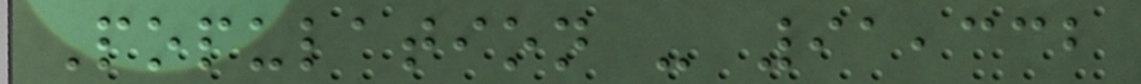Population - 91,332
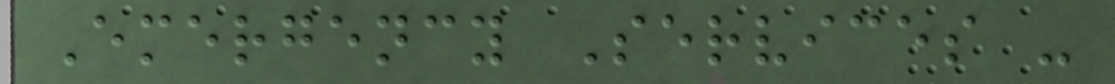Emergency Services -
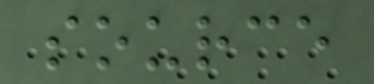source
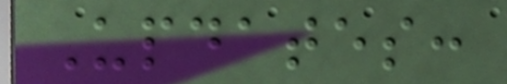Updates:
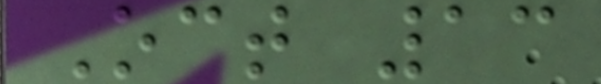Oct 13
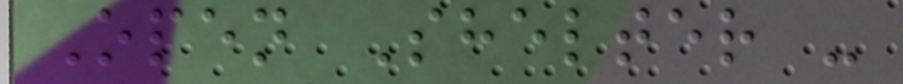Open Shelter -
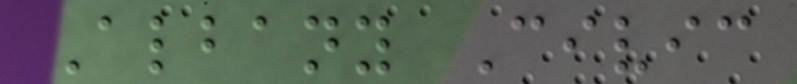Albany Civic
